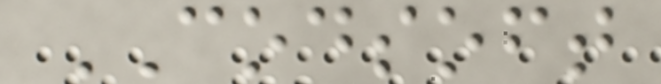CODSOFT
